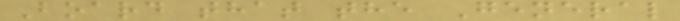Board that the General
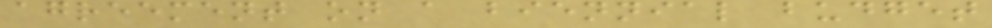agreement on a biennial budget
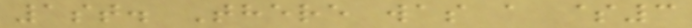1st. There was a $3
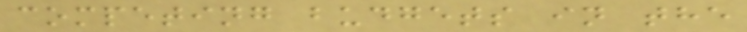competing budgets in the
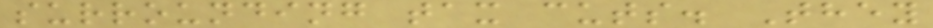surrounding tax cuts. They
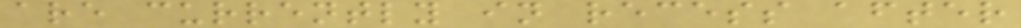are currently in recess after
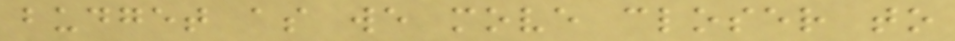budget as we move closer to
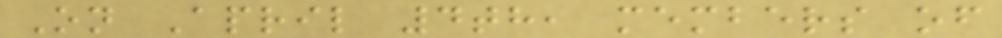On April 4th, members of
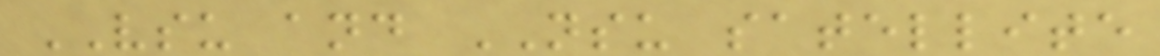VSU and NSU satellite
